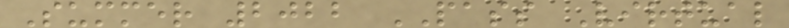Summer 2022 PASS Virtual
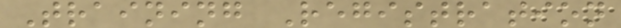Training Registration
